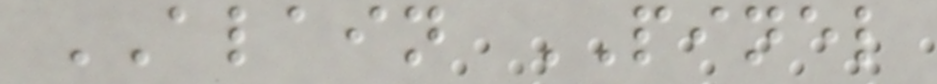ALAIN PINEL
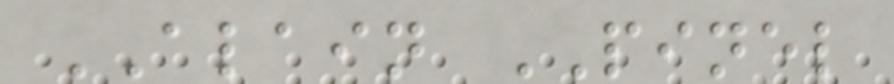ALAIN PINEL
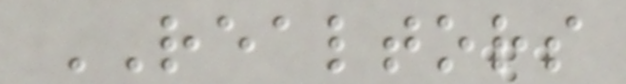REALTORS
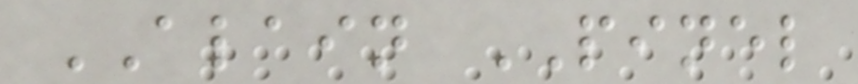ALAIN PINEL
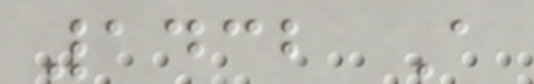1432 A
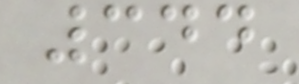344
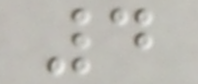4
